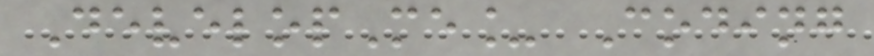DevelopMe_ Coding
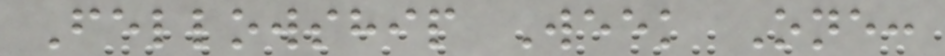Fellowship Week One:
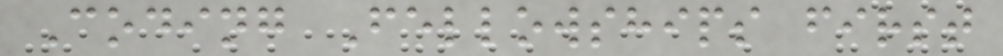Coding Fellowships first
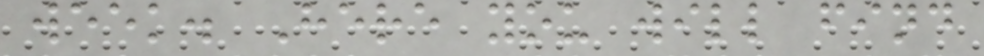week. Here you will find
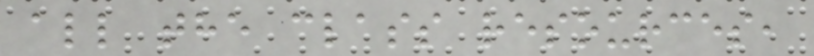all the class resources,
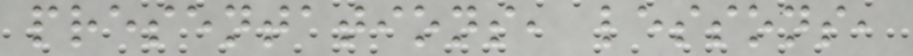presentations, lessons,
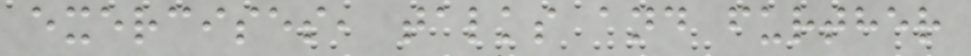exercises, talks and further
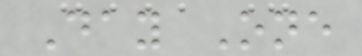Day One
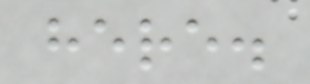here.
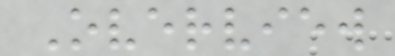Overview
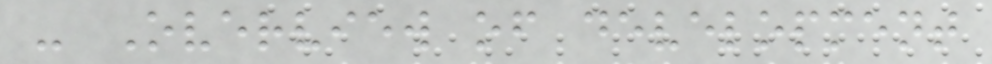- Overview of development
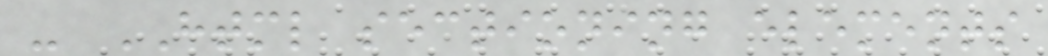- HTML sectioning elements
